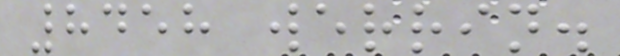8458 werrin.
